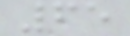65
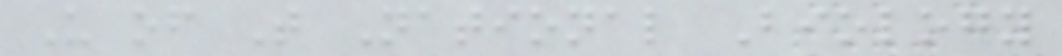U of T National Biology
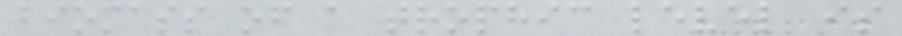biomass of a trophic level is
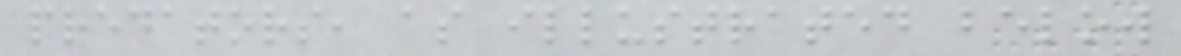predators, as illustrated below
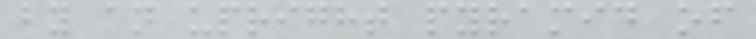by an upright pyramid of
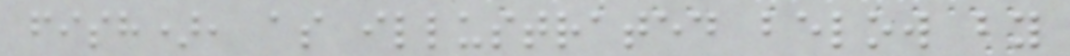fish), as illustrated below by
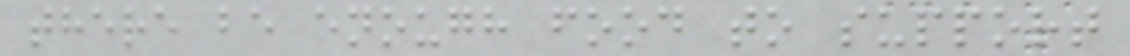there be enough food to support
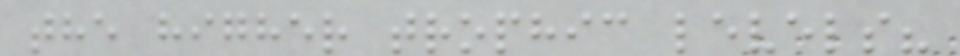the higher trophic levels?
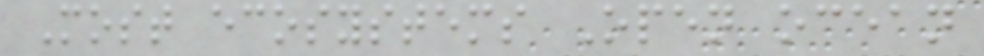Most ecosystems Open ocean
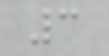3
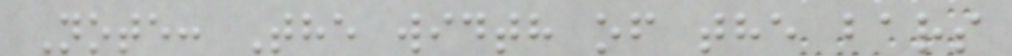Note: The width of the bars
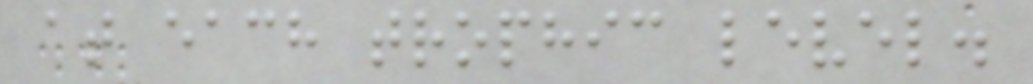at each trophic level.
